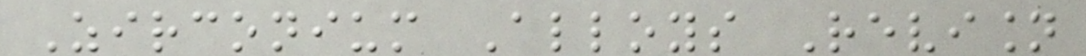Zirconium Alloys Revision
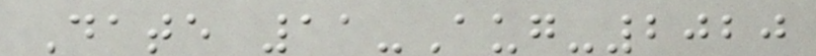Date 11-Aug-2020
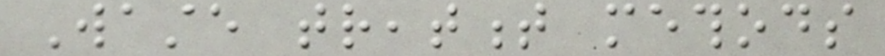Waste treatment methods
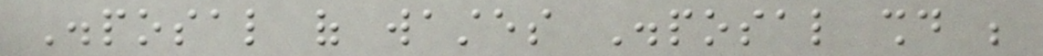Disposal of wastes Disposal should be
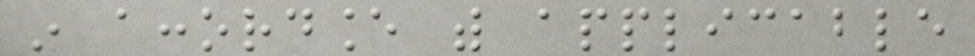in accordance with applicable
